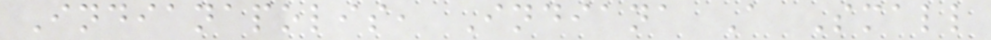Indianapolis, Indiana A Small
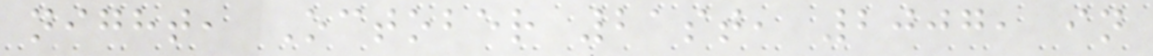night, October 21st, 2007, in
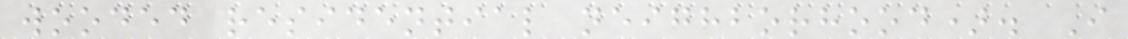wooded residential neighborhood). I
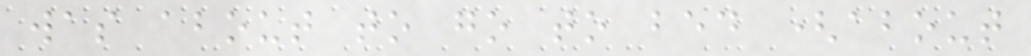was about to go to bed (about
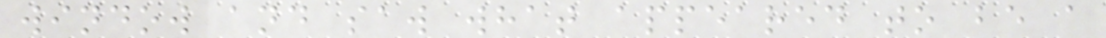window and saw what appeared to be a
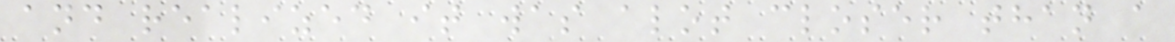and realized it was alot closer than a
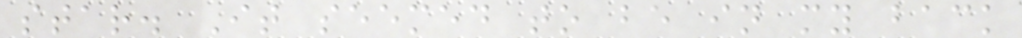star. It seemed to be in my back
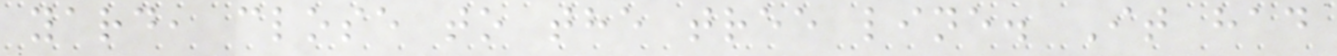yard, close to the tree line. It had
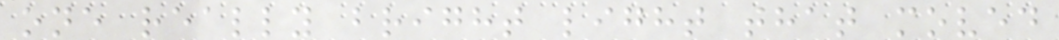one really bright light that moved
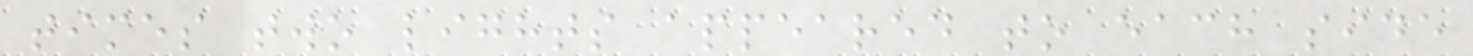times two lights appeared to each side
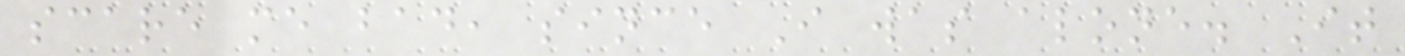scare me bad, since I was alone. It
